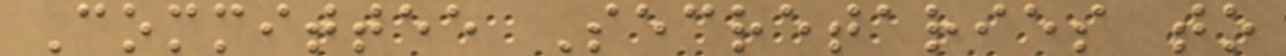Committee Secretaries to
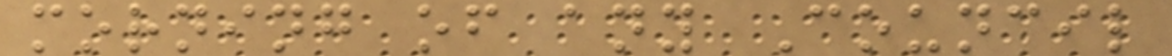morning of any Council
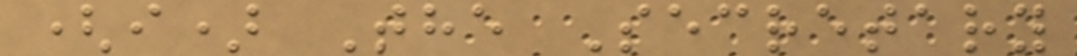(i) The Secretary
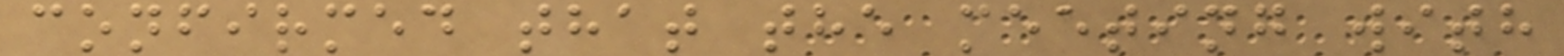confirmed that the meeting with
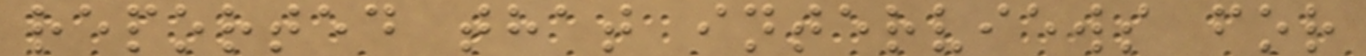reported that interviews for
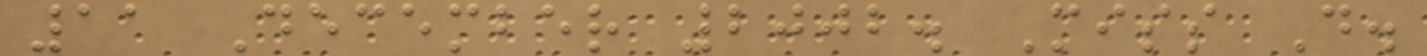11 December 2002. Miss D.
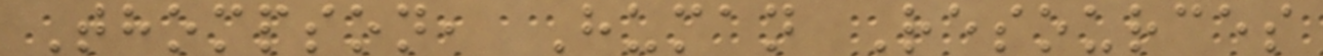Thompson, Human Resources
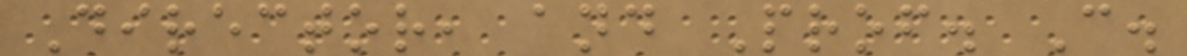Director, and Prof. C.
